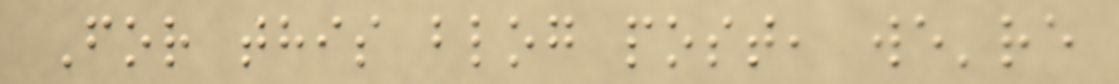For this blog post, we're
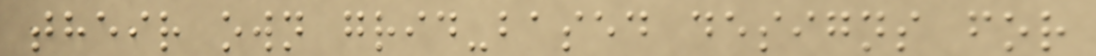their own grid-based designs for
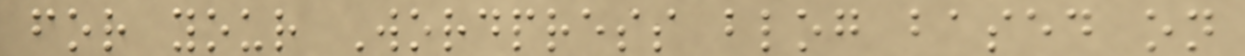for your Wordpress blog based on
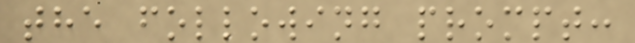the following prompt:
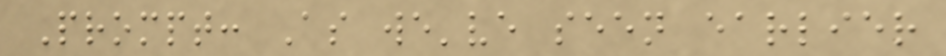Prompt: As we've seen earlier
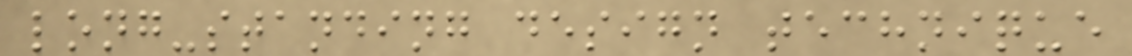long-standing design technique
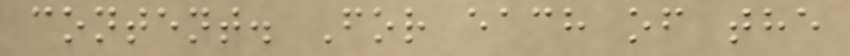content. For each of the
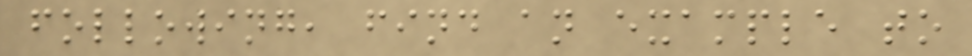following, find an example to
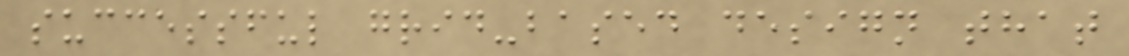successful grid-based design that
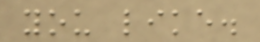you like.
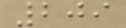209
